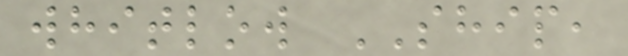whitlow SHIP,
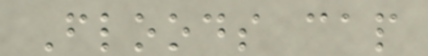Floods cap
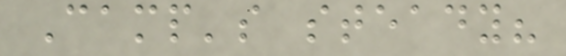Camp's steady?
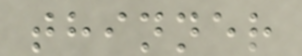thinner
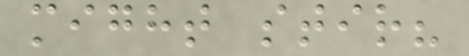might stir?
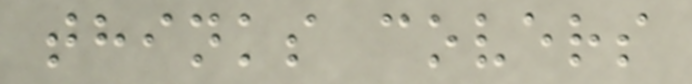thinks covers
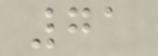71
